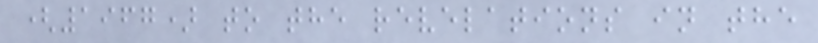(1967) to the revelations in the
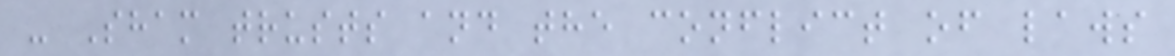- Sham trusts and the conflict of laws
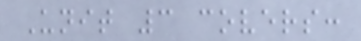Unit 3 covers:
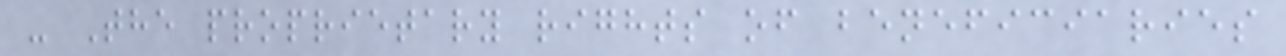- The proprietary rights of beneficiaries
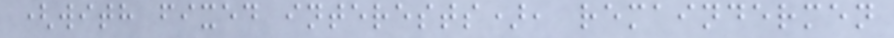(with fixed interests), remaindermen
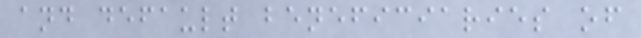and default beneficiaries of
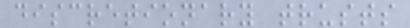discretionary trusts
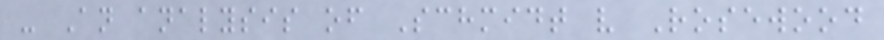- An analysis of Schmidt v Rosewood
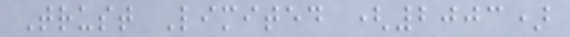Trust Limited (2003)
